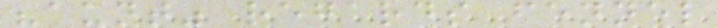"aunt" regards fennel
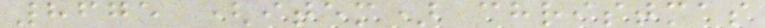8675 (item) christmas
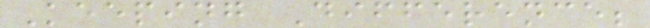Keeping Difference;
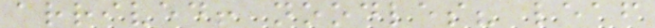arrived! noodles? leaf
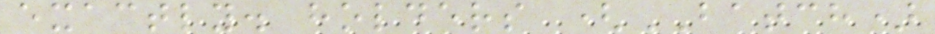exactly. holders (BATCH)
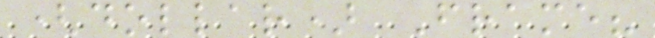(dollar) Frame?
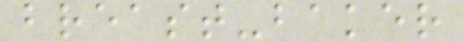breast-baker
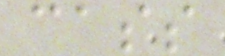cass
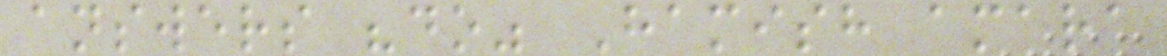answers "do" Hamish amara
